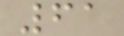61
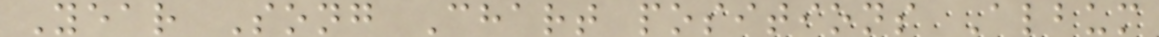Year Song Chart positions Album
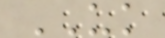UK
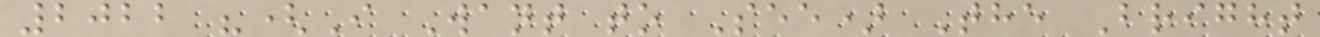2022 "(I Want to See) The Bright
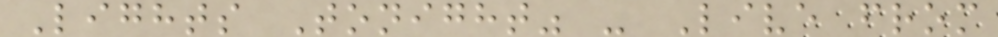Lights Tonight" - Live from
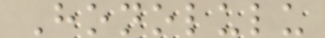Honolulu
